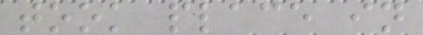took place in
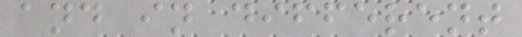and in different
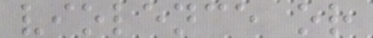violence or
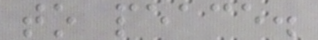to peace.
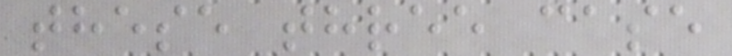these three case
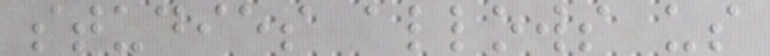studies allows us
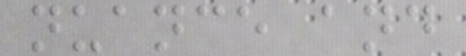nuance and
